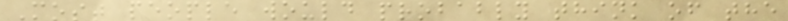Most people would probably think of the
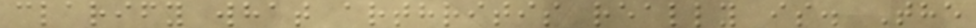clarify what arthritis really is. The
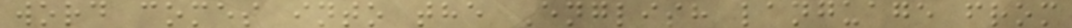word comes into the English language from
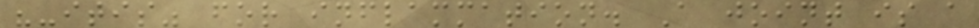"-itis" for inflammation. A joint is a
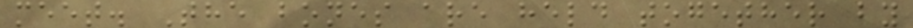meet. The bones are held together by
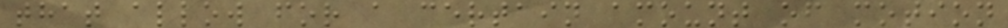that allow for a certain amount of motion
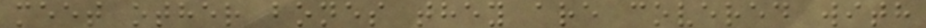meet other bones they are covered with
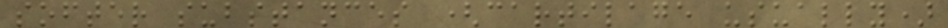softer substances (cartilage usually)
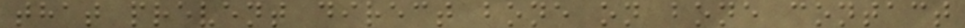that prevent direct bone on bone contact
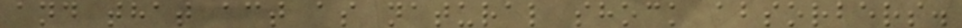and that act as natural shock absorbers.
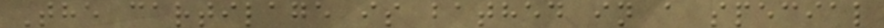The cartilage is bathed in a special
